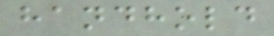handhold
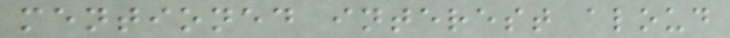mentioned interest aloud
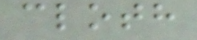cloth
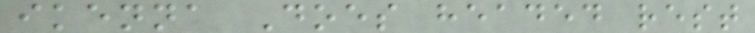ikenna Does headed rest
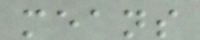means
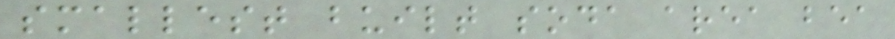smallest built soda area bea
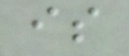is
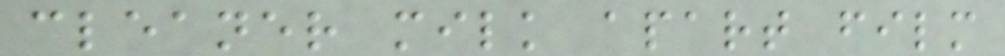cleaner milk apart film
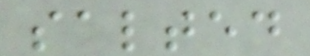salted
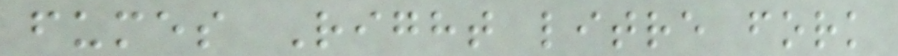fumes Right litre fork
